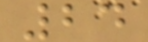24
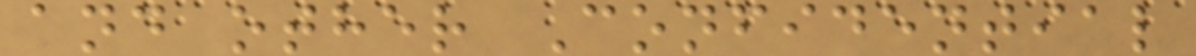and other Confidential
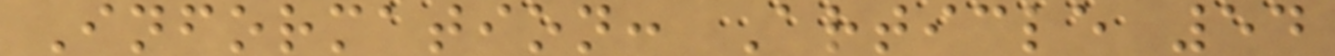Information: Article 54
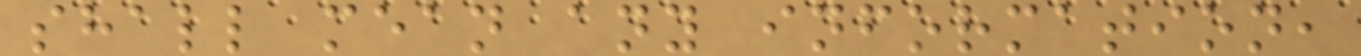shall mean any information,
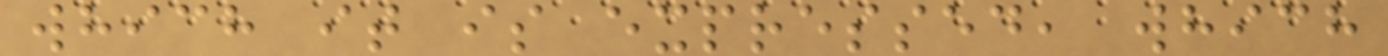which it is expressed, which
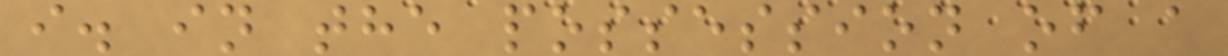i. in the possession of a
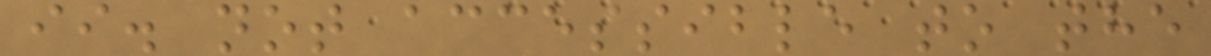ii. not accessible to the
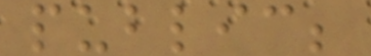public;
